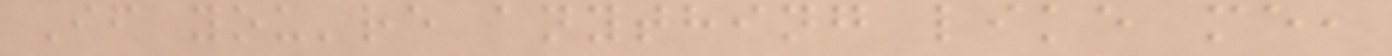If you're anything like me,
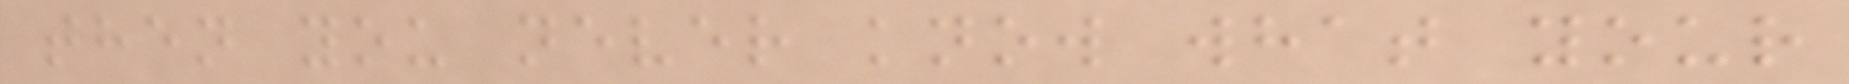then you never know what your
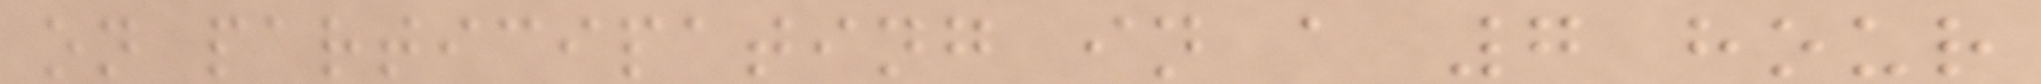on participating in a 7 hour
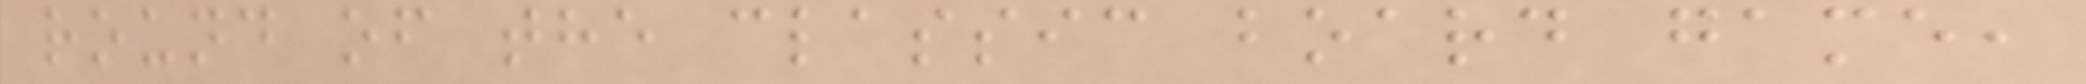round of the classic board game,
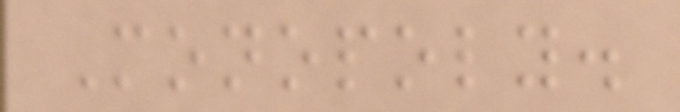Monopoly.
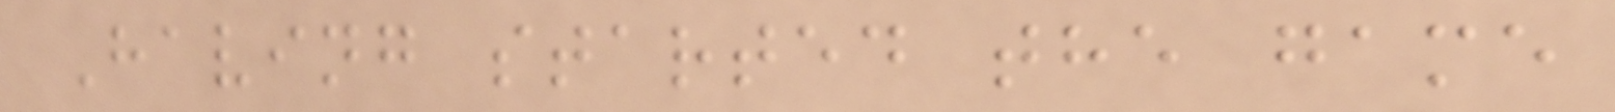Having started the game
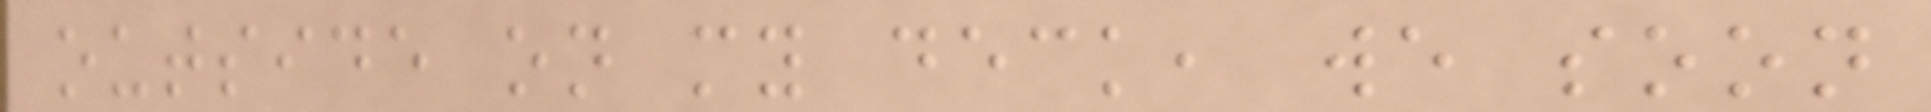outside on my deck, we soon
